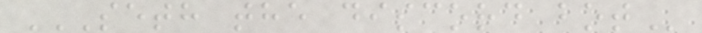SETH THE DISCORD BOT
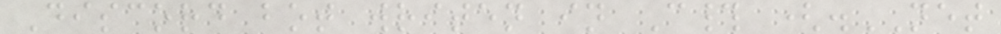Discord bot writen in C# (.NET
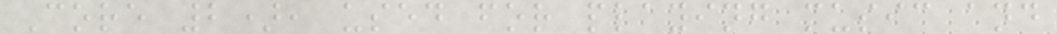Core 2), used for playing music and
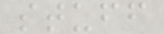stuff
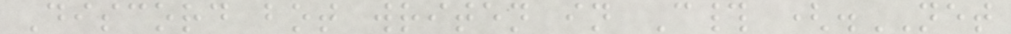Discord bot writen in C# (.NET
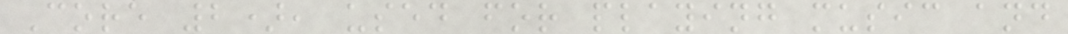Core 2), used for playing music and
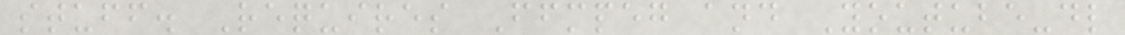stuff. Requires Ffmpeg and Youtube-dl
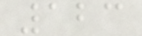123
